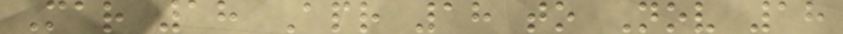Mar 18 Apr 18 to Nov 18
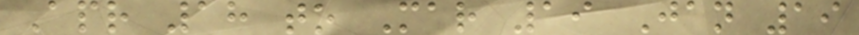Apr 18 to Mar 19 Jan 19
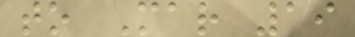to Mar 19
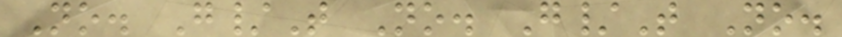No. G/T No. G/T No.
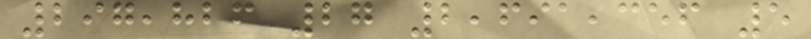297,826 27 2,691,356 5
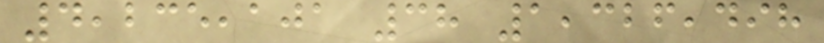4,235,101 38 1,326,498
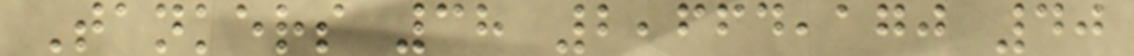Tankers 38 2,664,170 40
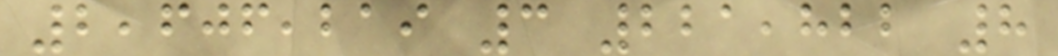2,606,219 3 221,822 8
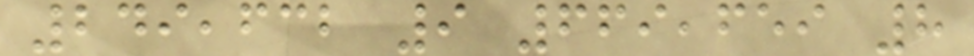249,632 9 669,659 8
